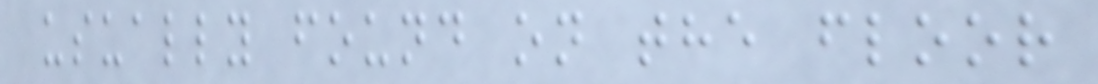usually found on the floor
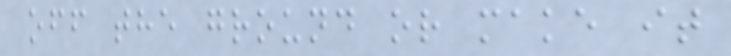off the ground or make it
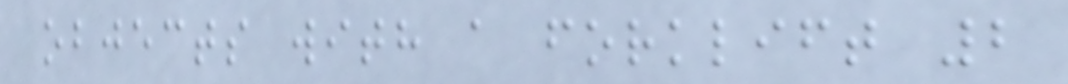objects with a forklift 2
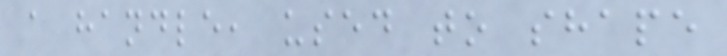a handle, used to shape
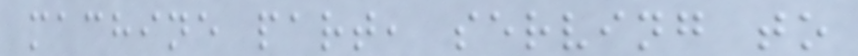machine part, serving to
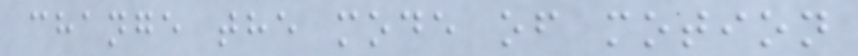change the mode of motion
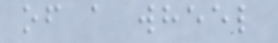of a wheel
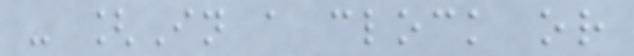- [In a clock or
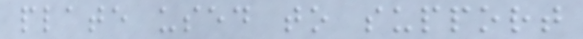plate used to support
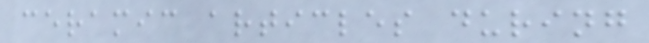ceramic articles during
